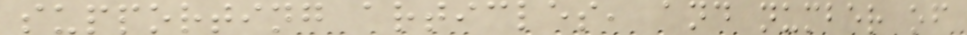supporting articles, and number of
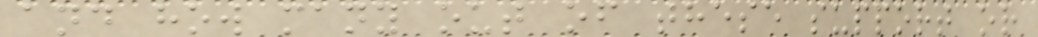and how many out of these support or
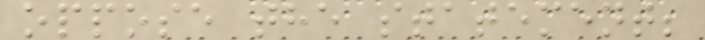oppose the statement;
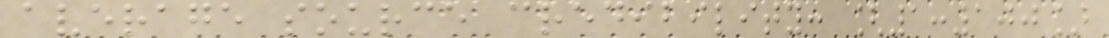average source credibility: [1:100]
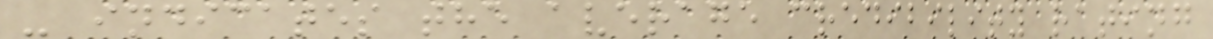- indicates the average credibility rating
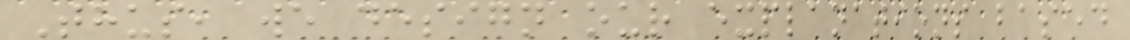Thus, we design our explanations based
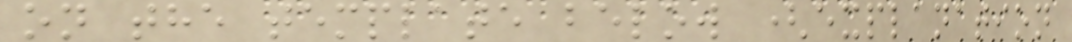on the template below (explanation
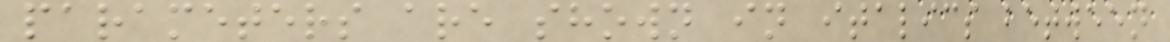parameters are shown in italics between
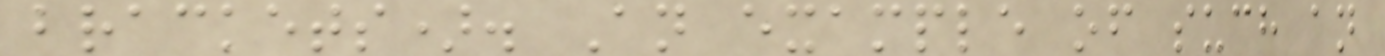brackets). An example of such an
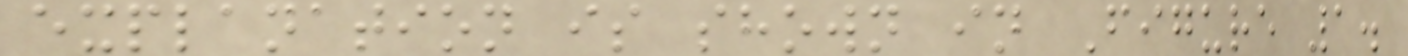explanation is shown in Figure 1.
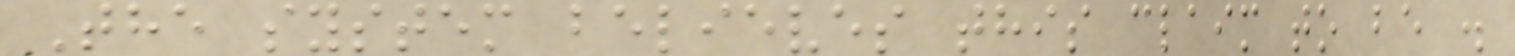The system believes this claim to be .
